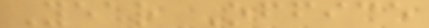Year Office
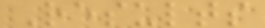Results
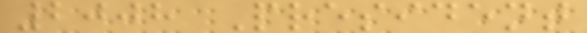2008 President
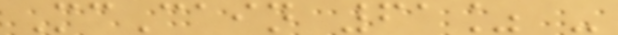McCain 61% -
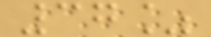37%
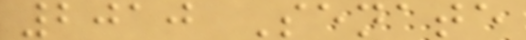2010 Senate
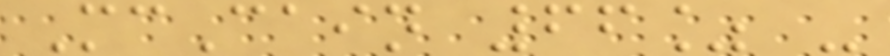McCain 66% -
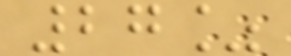27%
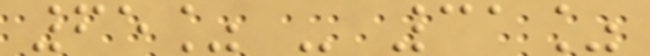65% - 31%
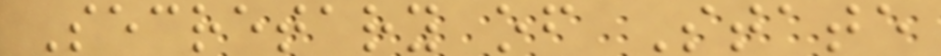Secretary of State
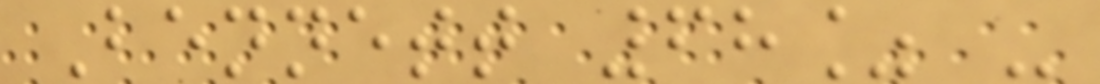Bennett 68% -
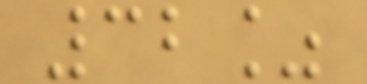32%
